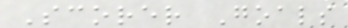Scorer Goals
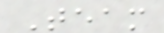Team
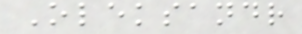Oleksandr
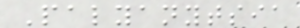Palyanytsia
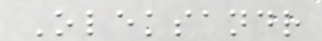Oleksandr
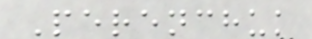Perenchuk
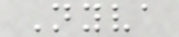Nyva
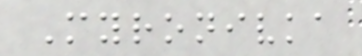Myronivka
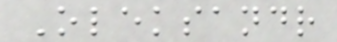Oleksandr
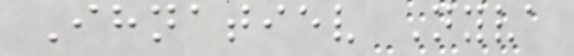Ihnatiev Nyva
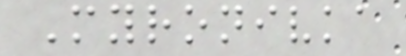Myronivka
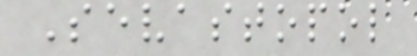Sevastopol
